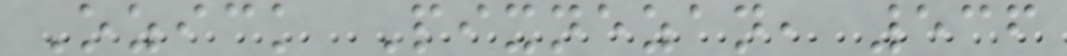Ozick Pixnezan, 536
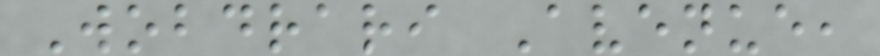Wobdrari Avenue,
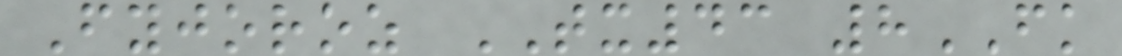Fyjoroz TX43 8FK
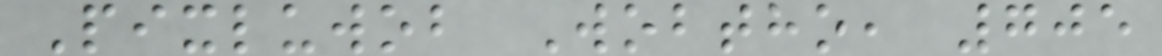Pixluwob Wobtho, 705
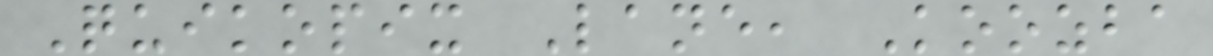Quikopix Lane, Koozba
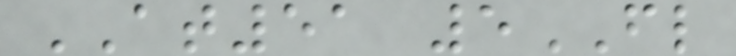AT51 5FL
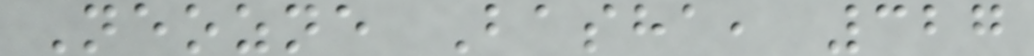Neozne Basha, 327
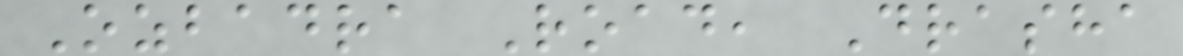Ozbadra Road, Drasha
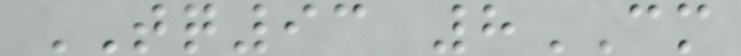TQ93 8CM
